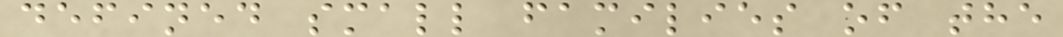defined small families of the
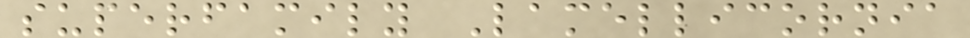superfamily Lamellicornia
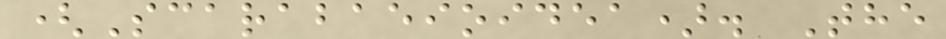(Scarabaeioidea). The
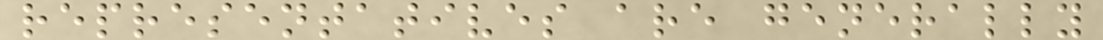representatives are generally
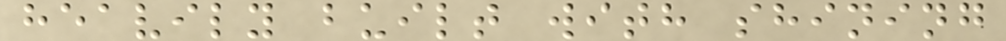heavily built with shining
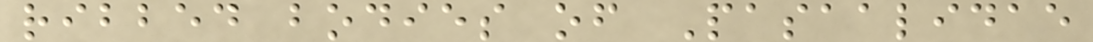ribbed bodies of Pasaalidae
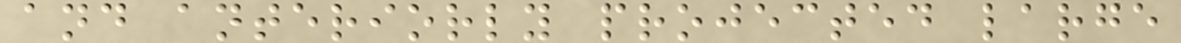and anteriorly projected large
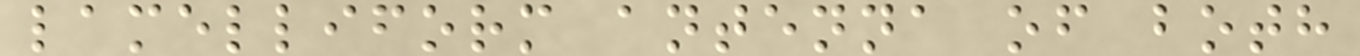lamelliform antenna of both
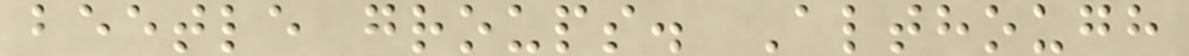beetle groups. Although
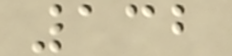132
